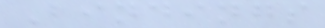Bindings
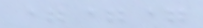===
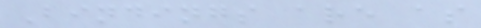Bindings are as
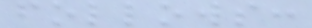follows:
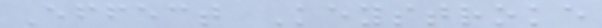Effect Keystroke
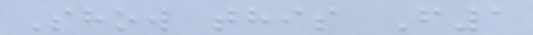Show this F1
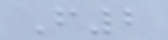F2
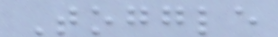Toggle
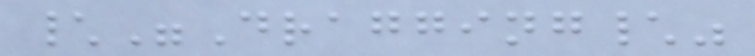\"Dragging\"
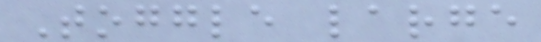Toggle large
